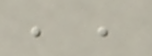, ,
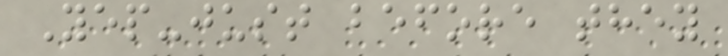Yep-just before they
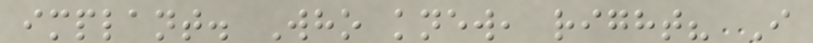implant. Who knew, right? I
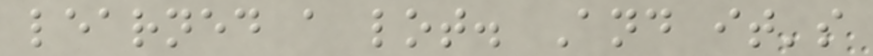learned a lot. And it's
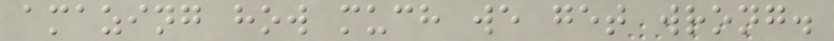amazing how much we get wrong.
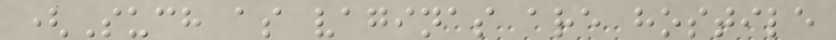(Such as vaginas are hostile
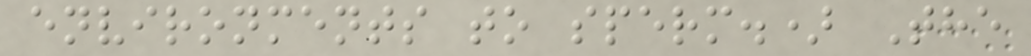environments to sperm.) The
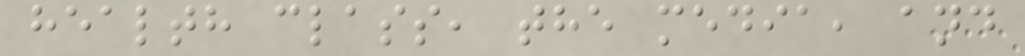health class, the media, and
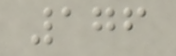176
